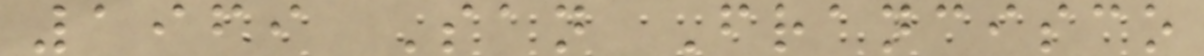1969 San Francisco
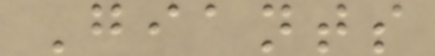Giants
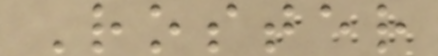Roster
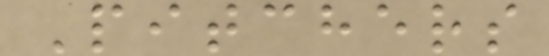Pitchers
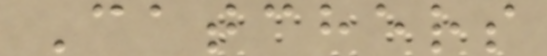Catchers
